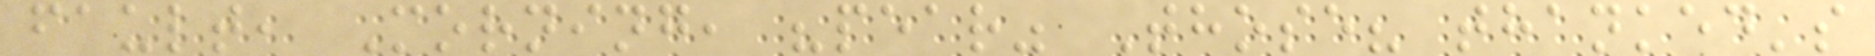fault, Morning, "pear" Those? thanked's
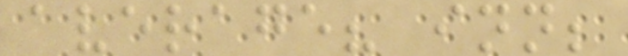average? inn;
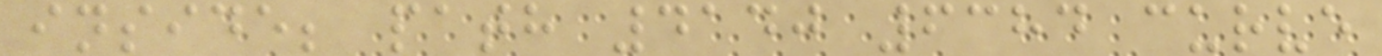inside; path 4140 6384 curve
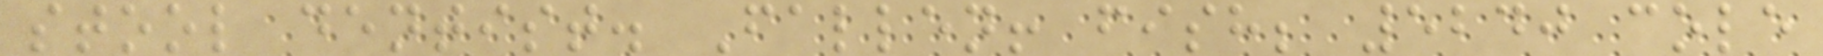stool dentist. Fallen! fish; 5240 cole
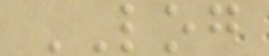LOG
